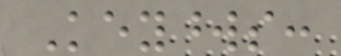Keywords:
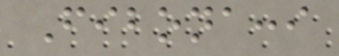Fibonacci
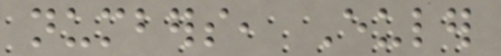numbers, Euler
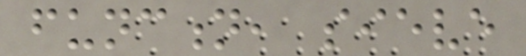function, sieve
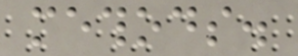methods.
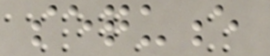sequence
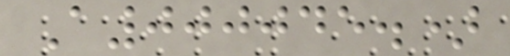A000045.)
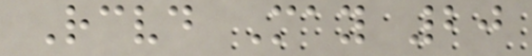Received May 20
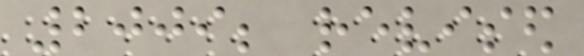2009; revised
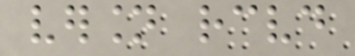version received
